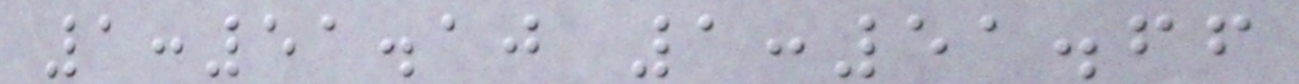1:51.10 1:51.66
